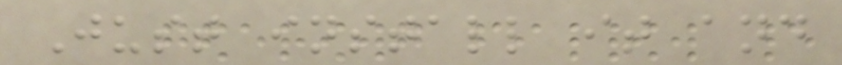Just install it and
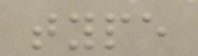type
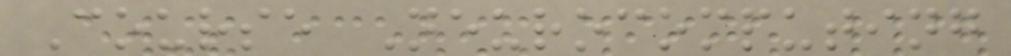Course Neurocomputing
